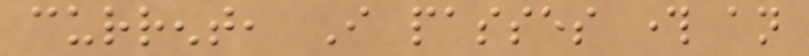current, I passes through an
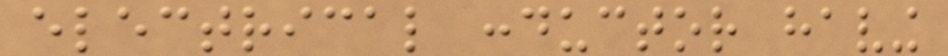electrical conductor having
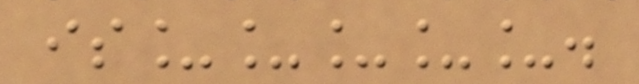is_____.
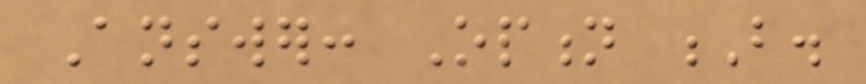Answer: Option B.
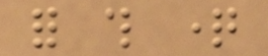for this question
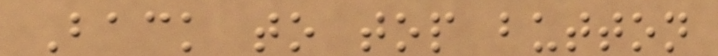Back to top button
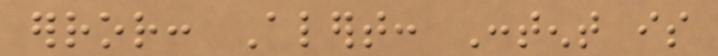error: Alert: Content is
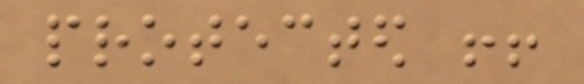protected !!
